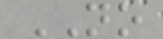NO
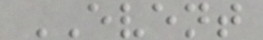EVENT
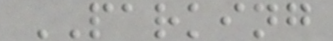PARKING
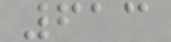613
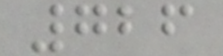726
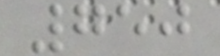750
